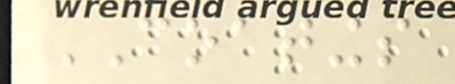COATINGS
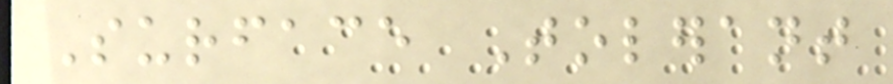Surface Tolerant
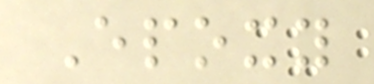Epoxy
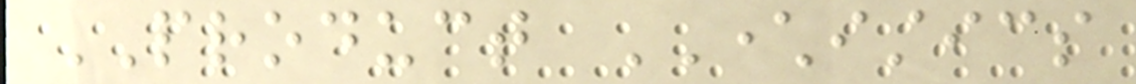PRODUCT CHARACTERISTICS
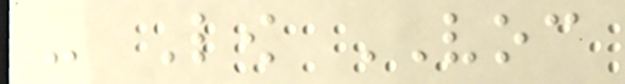- Low VOC
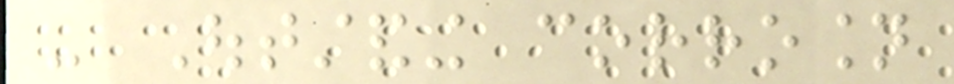- Outstanding corrosion
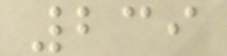239
